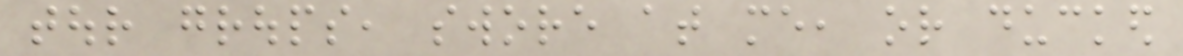tour groups, swore at me, or ducked
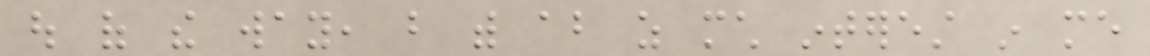out of the way, but with about as much interest in me
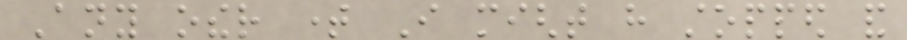Any other time I might have stopped and
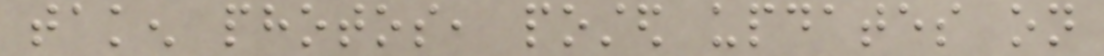taken photos, posted updates on
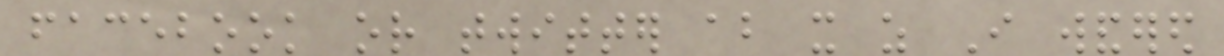facebook or twitter about it as I wandered
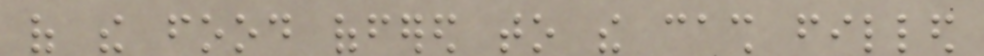of the food offered to the cash filled
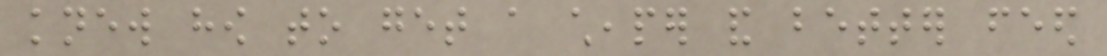knew how to get a cheaper and better feed
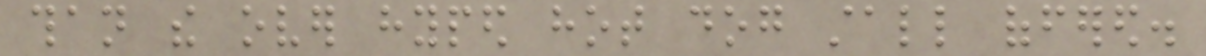than the over hyped hot dog stall offered.
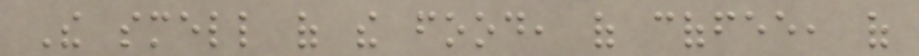The smell of the food, of coffee, of
